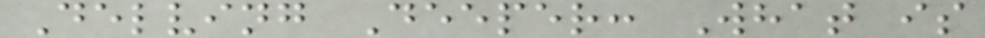Delving Deeper: What is
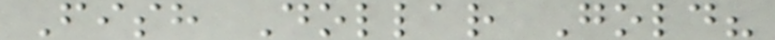Fish Dollar Gold?
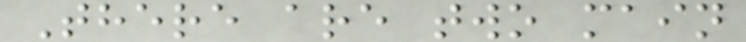There are two main
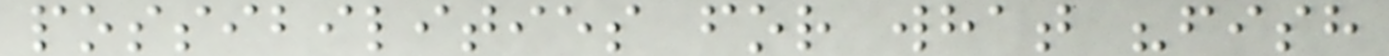possibilities for what "fish
